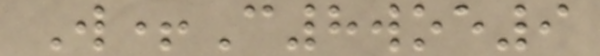W+C8woe9
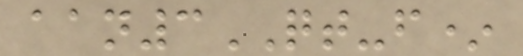aan3QT-f*
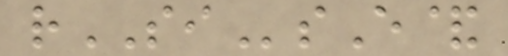rSIsE&
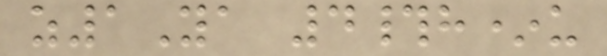z1Ya 4#h*u
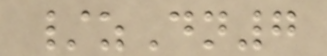/zDn7
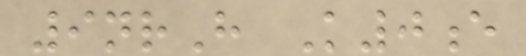9nrH K0e
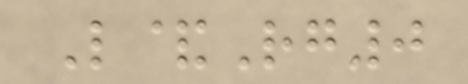L&Rg0
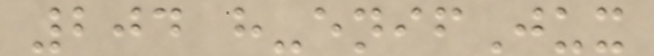204 h-enifJux
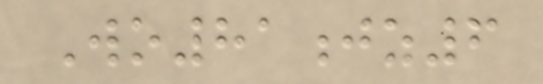Wo81jz6
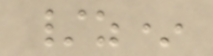/z*
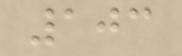103
